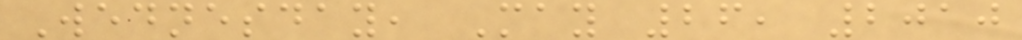Wednesday, May 26, 2010
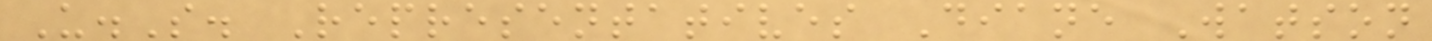U.S. Representatives Diane Watson
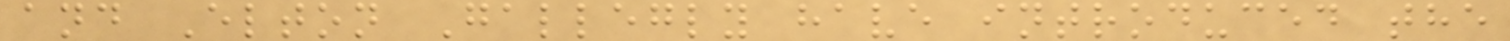and Elton Gallegly have introduced the
